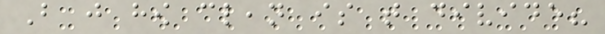But just how clean is that divide?
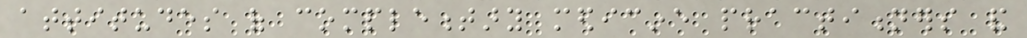attitudes of complementary medicine practitioners and
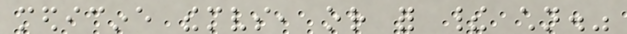medicine themselves, or for their children."
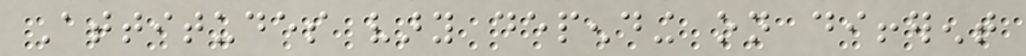Attitudes vary depending on different
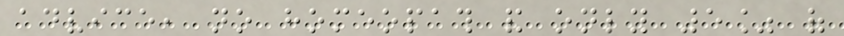advice, no homeopath and only 5% of
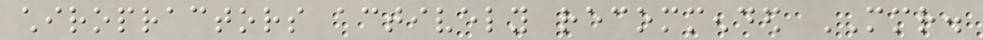chiropractors actively recommended MMR.
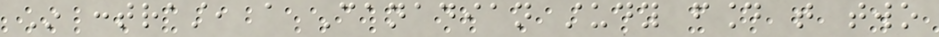In contrast, a Canadian study found that two
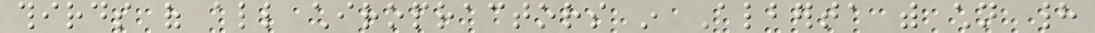thirds of all chiropractors in Alberta with children had
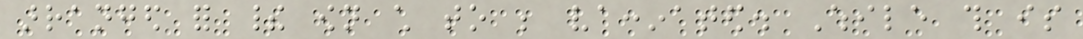arranged for their own child to be vaccinated. While this is
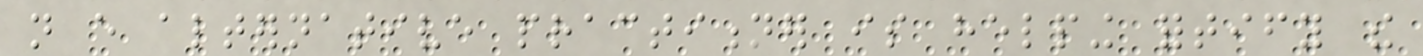not every alternative practitioner is helping fortify the
